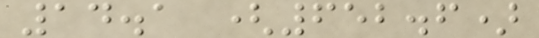14.1 (652.6)
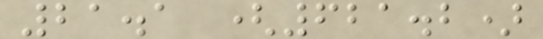21.1 (621.2)
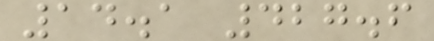14.1 427.6
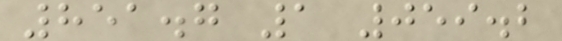851.7 1 059.2
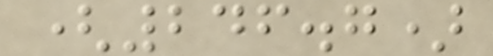(246.7)
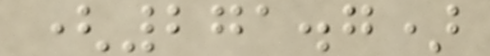(271.7)
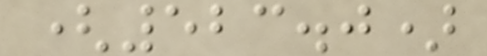(523.0)
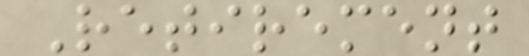Retirement
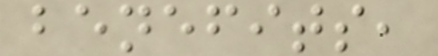benefits,
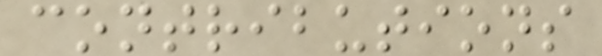contributions
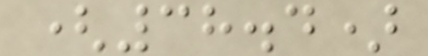(38.4)
